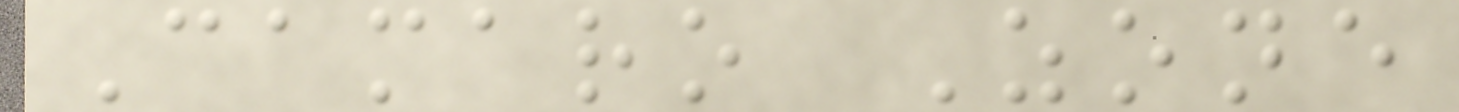Camaro Zone
